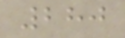280
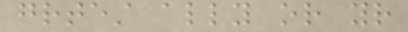greatest ally or your
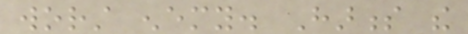worst enemy. Harness the
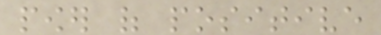power of positive
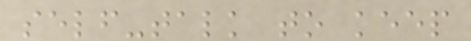self-talk to keep
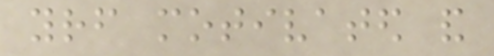yourself motivated and
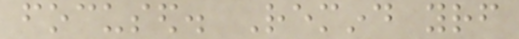focused. Remind yourself
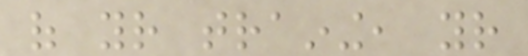of your training, your
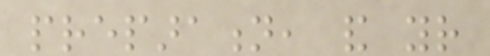preparation, and your
